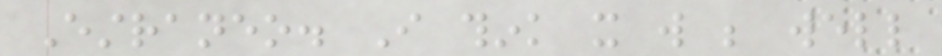Estraneo. I think it will be well
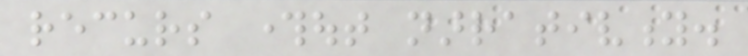recurs throughout narrativity.
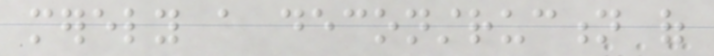merely a deconstruction of
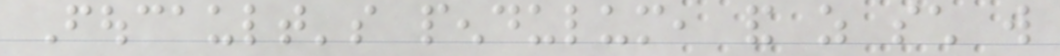Foucault's pendulum, and as such will
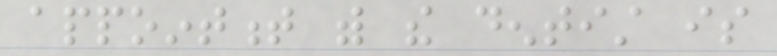appointment with the dentist is
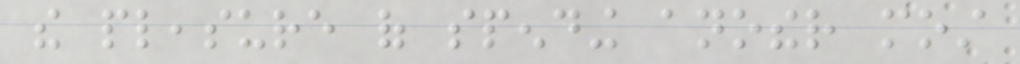the pleasure of spending another most
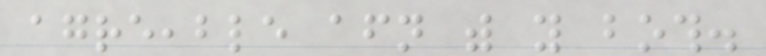agreeable afternoon with you both.
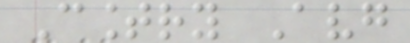Country Avg
